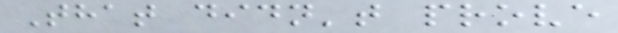That didn't prove
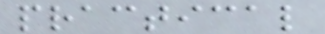practical
